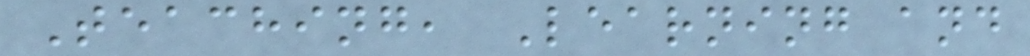Teaching, Learning and
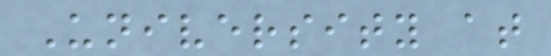University at
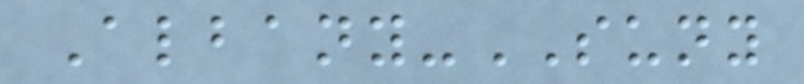Albany-SUNY
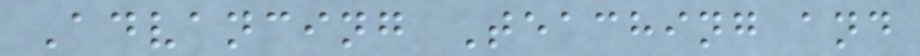Advancing Teaching and
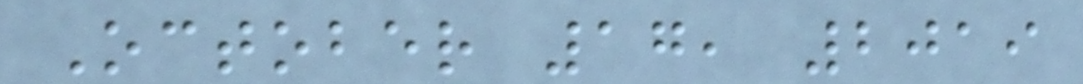October 17, 2019
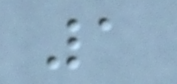1
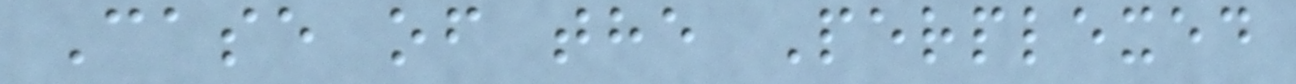Case of the Perplexed
